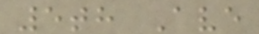5th Ave
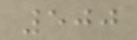500
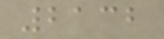2132
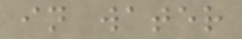in water
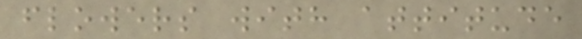flowers with attitude
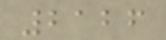2126
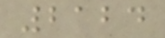2124
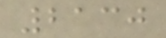2130
